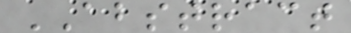ABSTRACT
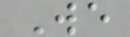We
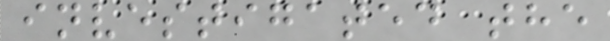investigated the
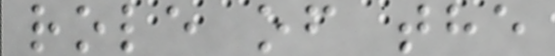role of the
